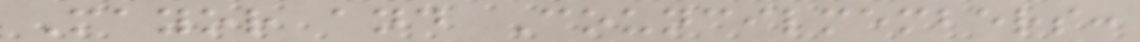Mayor and Councilmembers:
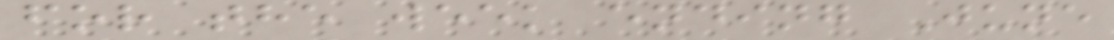for the week ending June
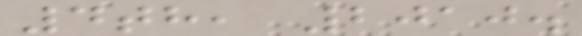4th, 2010.
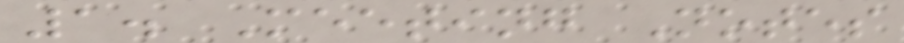1. Meeting Notes
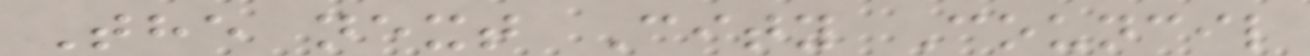The next City Council
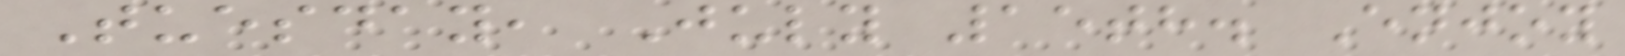Tuesday, July 15th. Enjoy
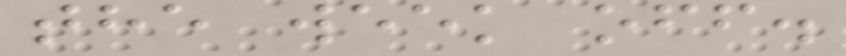the week off.
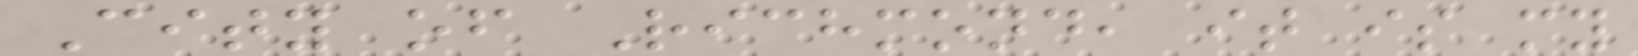City of Richmond, it is my
